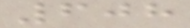608
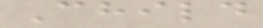Child
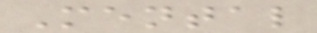Mental
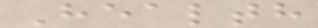Health
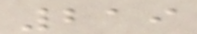219
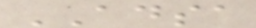ADSA
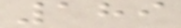189
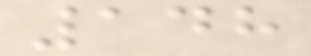148
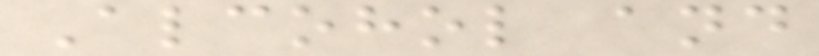Alcohol and
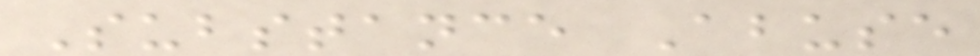Substance Abuse
